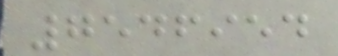7546954
